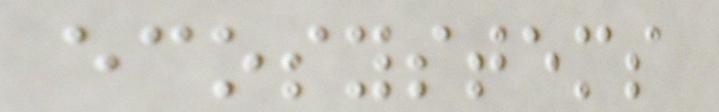ecosystems
